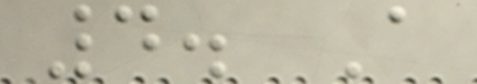4. A
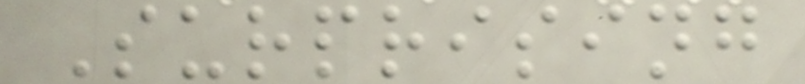Surprising
